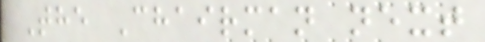The Chairman next
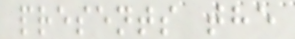presents the
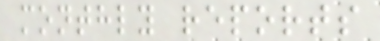monthly reports
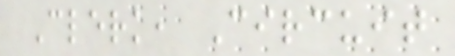Clerk, Circuit
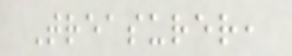Treasurer,
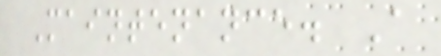Maintenance. A
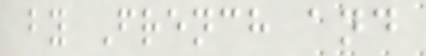by French and
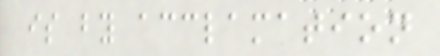is by acclamation
